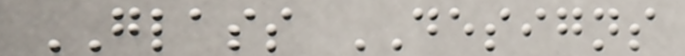GLASS DESIGNS
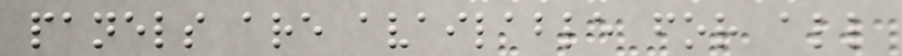panels are available for all
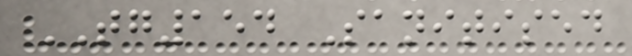TG154 Sanitised
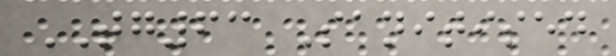TG63 Sanitised
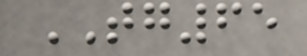TG65
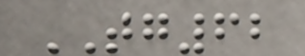TG62
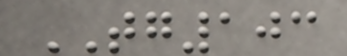TG103
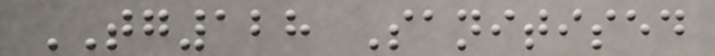TG128 Sanitised
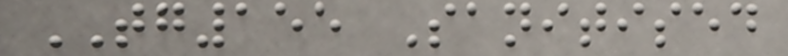TG155 Sanitised
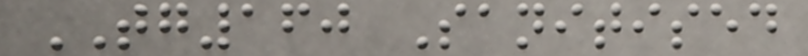TG160 Sanitised
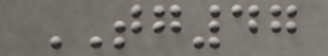TG47
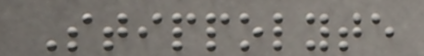Stippolyte
